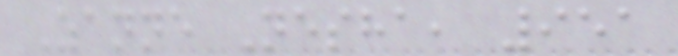Zanne Nesha, 951
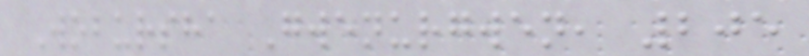Wobursha Gwenurgwen, 205
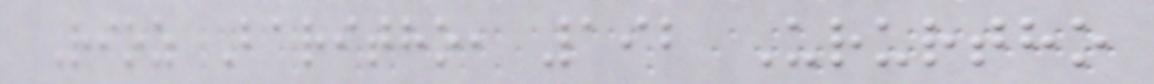Rioz Baritho, 192 Ururtho
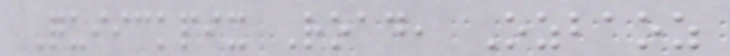Quiickpix Road, Ozbaoz
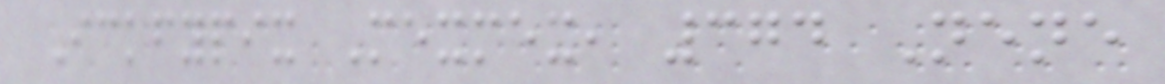Ickfypix Mexmex, 374 Nene
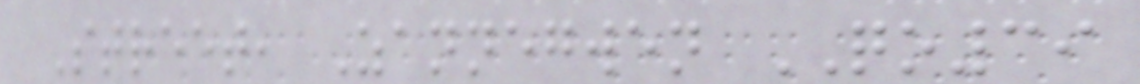Street, Zannegwen QO39
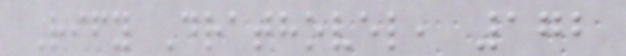Rify Drathovel, 172
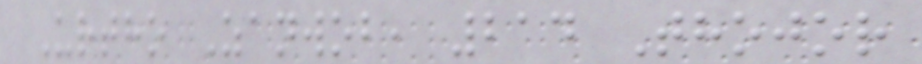Urtho Zanwob, 214 Thojor
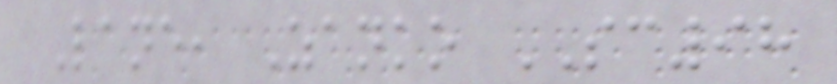Lane, Zanko SC98
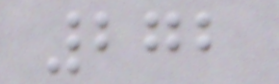272
